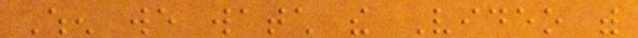When we watch the Video with
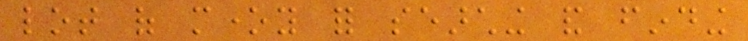lot of money for searching and finding
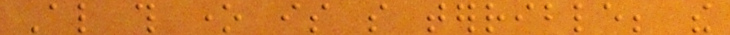Also this one is so terrible; the
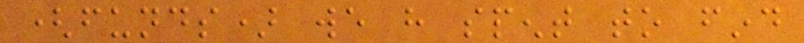(funds) we have spent to find
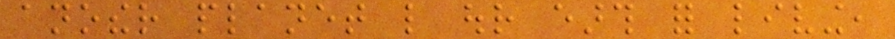another planet like our earth for living,
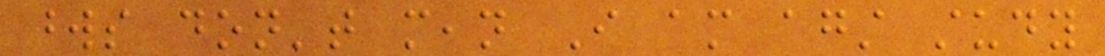words don't mean I am against study
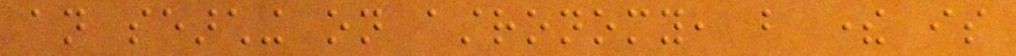an searching on astronomy, but there is
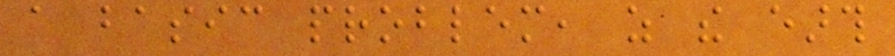a basic problem, as the earth
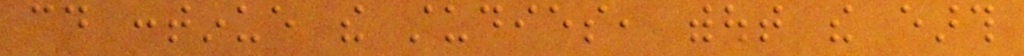could continue the studies, without the earth
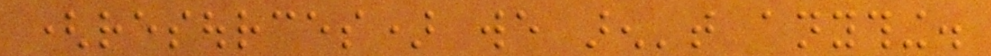(resources) we aren't anything.
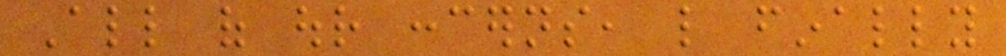All of our concerns, like finally
